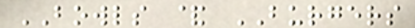BOWLS & BURGERS
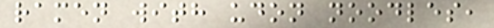ramen with udon noodles,
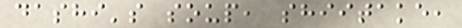dashi's soup, shiitake,
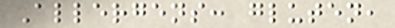Allergens: gluten,
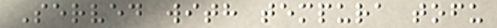Served with tempura tofu
